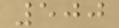500
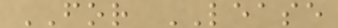FOR LEASE
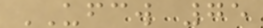UFCW 75
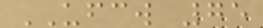UFCW 75
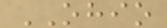OHIO
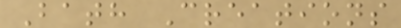Bath Creations
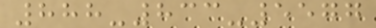888-833-5577
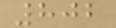802
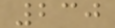230
